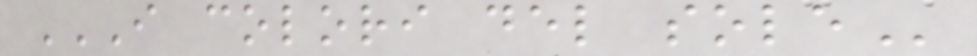I COLORI DEL SOLE
